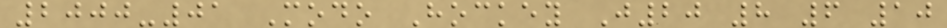2000-01 Modo Hockey J20 8 6 10
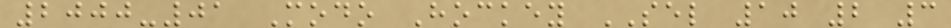2000-01 Modo Hockey SEL 10 2 3
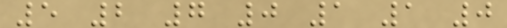5 2 7 0 1 1 0
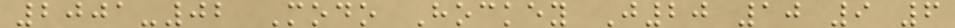2001-02 Modo Hockey J20 10 9 6
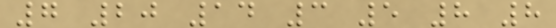7 20 14 3 5 8 8
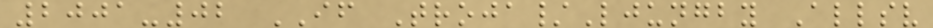2001-02 IF Troja/Ljungby Allsv
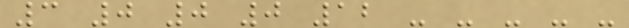3 0 0 0 12 - - - - -
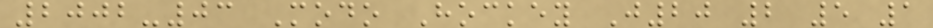2002-03 Modo Hockey J20 2 5 1
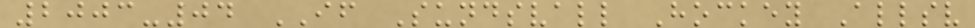2003-04 IF Sundsvall Hockey Allsv
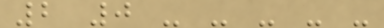2 0 - - - - -
